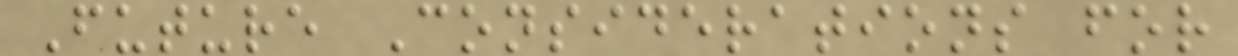Future Considerations for
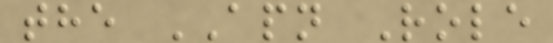the APN Role
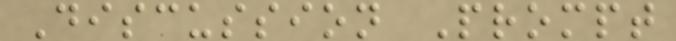Discussion Prompt
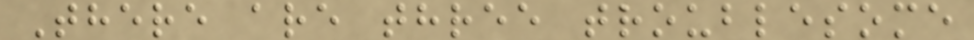There are three troublesome
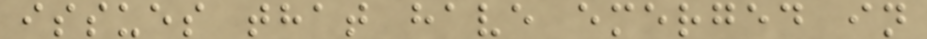issues that have emerged in
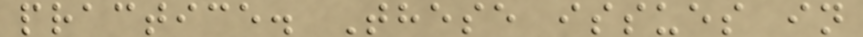practice. These issues in
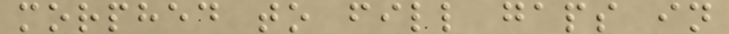morphed to fill gaps in
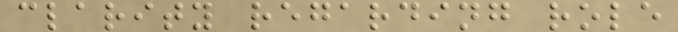clarity regarding role
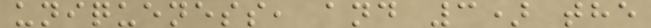uniqueness, and 3) the
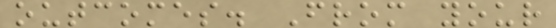outcomes. From your
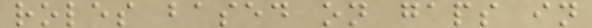roles based on gaps in
